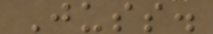Juss.
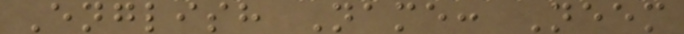English Name: Neem
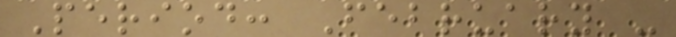Period: February -
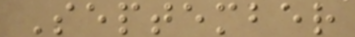September
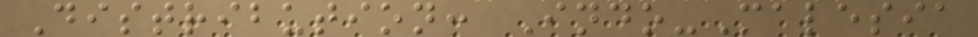Distribution: Indo-Malesia
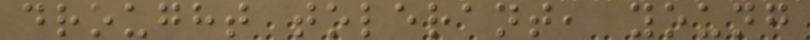drought tolerant, young
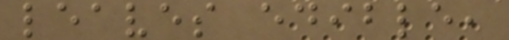leaves edible,
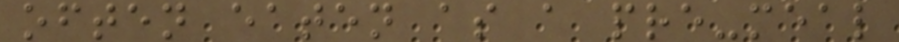often eaten as a pre-meal
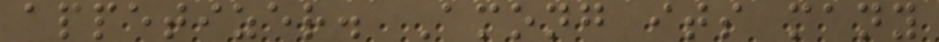appetizer. Among its many
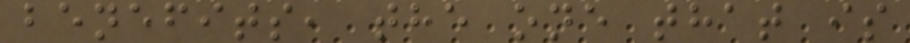benefits, the one that is
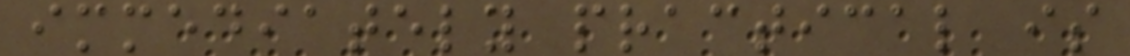immediately practical is
